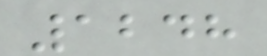1248
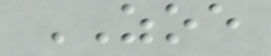ZOE
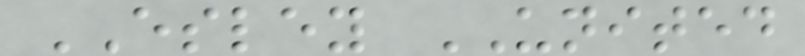ESLEY UNITED
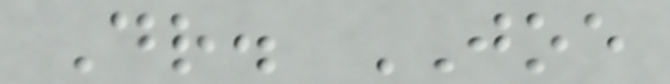Dr. JOE
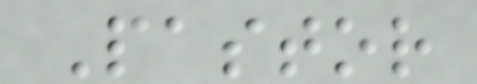Pastor
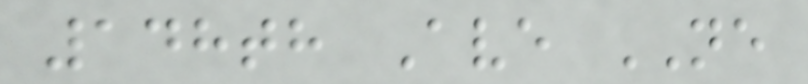148th Ave NE
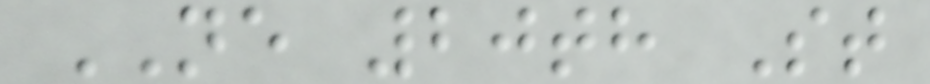NE 20th St
